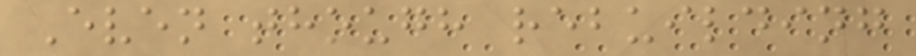Even though rebuilding
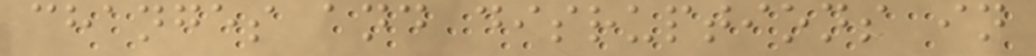changes and disruptions in
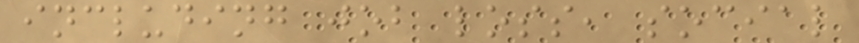including job loss, social
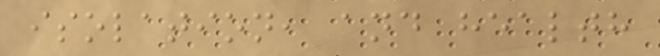isolation, and health
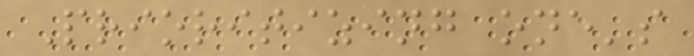Prioritizing one's
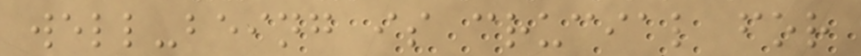well-being is crucial for
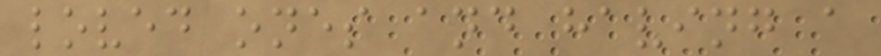loved ones and having a
